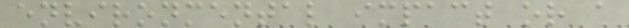environmental impact or a
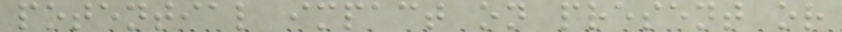potential impact on present or
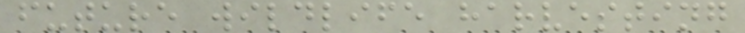future wildlife harvesting
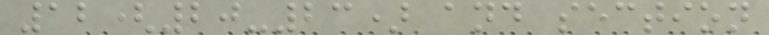12(20-23) and section
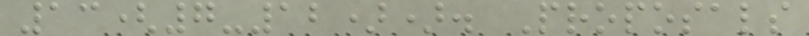13(7-12)). Proposals
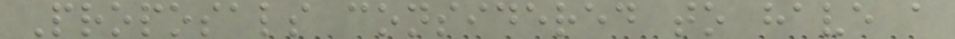Proposals considered to have a
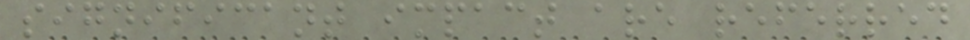significant impact are referred
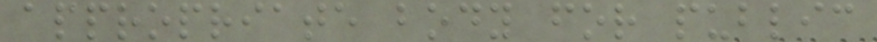appropriate body for public
